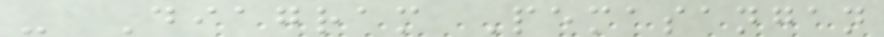- Diagram Pemasangan
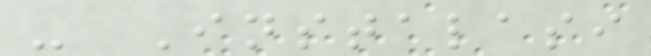- Instalasi
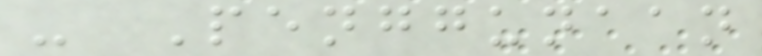- Penggunaan
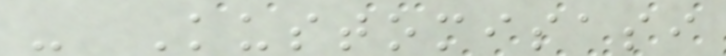- Kustomisasi
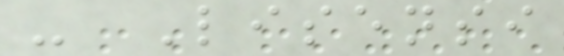- Lisensi
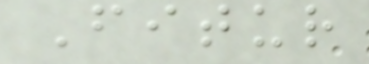Fitur
